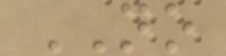NO
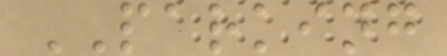PARKING
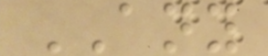ANY
